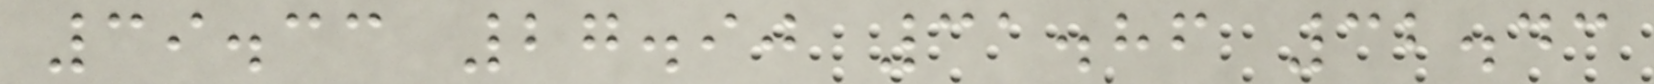39.33 27.90 31.86 32.43
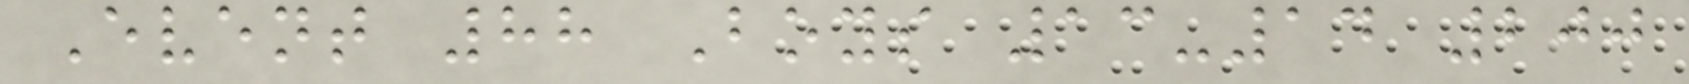Event 88 Boys 13-14 200
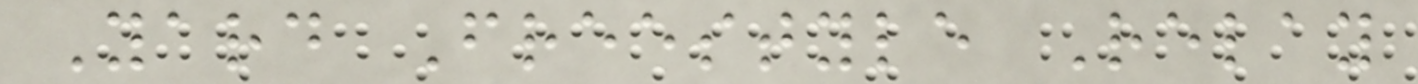Yard Freestyle Relay
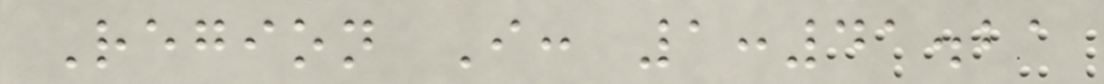Region I: 1:41.21
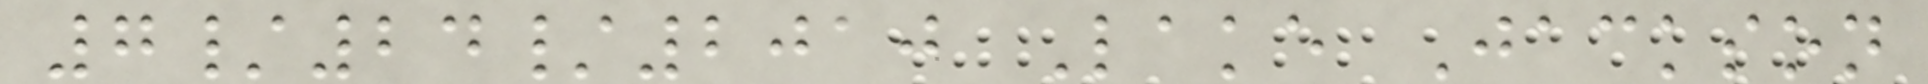7/24/2010 Lake Jackson
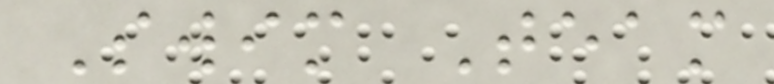Swim Team
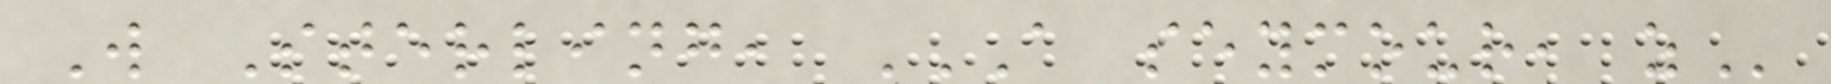W Sterling, A SEYMOUR, Z
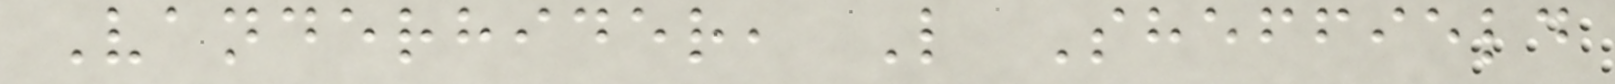Vanderhider, L Sheffield
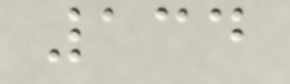134
